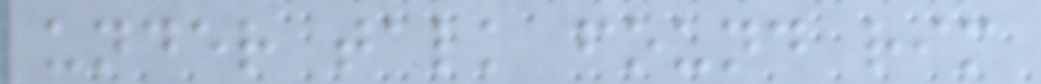under talk found rim
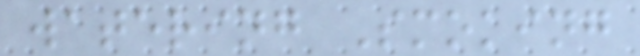watering Smoking
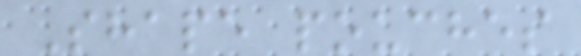Shape pouches
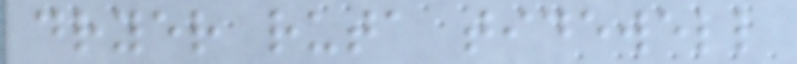dryer ruta tidewell
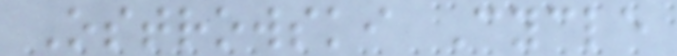Ostrowski Cycle
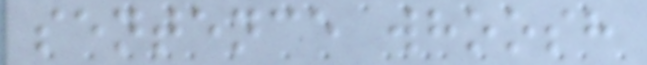sentence whoosh
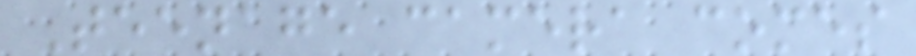Teenage camera comes
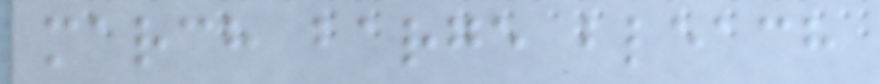march barge bleach
